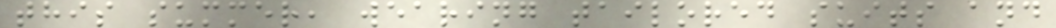this summer, wearing tailored suits and
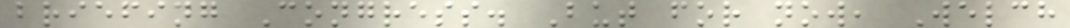briefing Congress. But for now, Welch
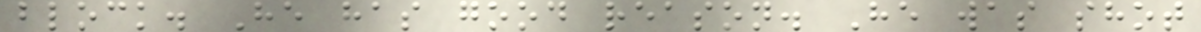block. He has good reason. He was shot
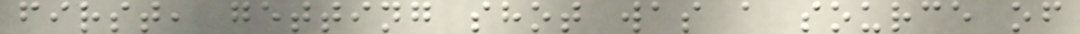first, getting shot was a source of
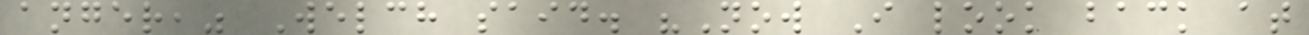anger," Welch said. "Now I look back at
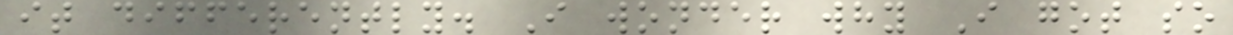it differently. I wonder why I got so
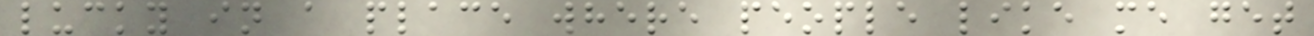lucky in a place where people like me get
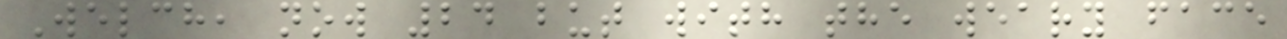Welch, now 24 but with the weary face
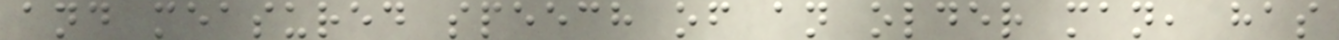and measured speech of an older man, has
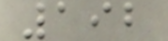192
